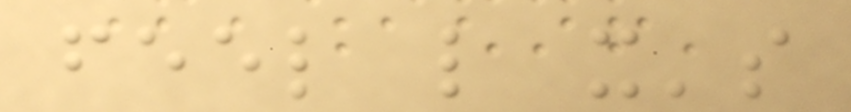feel like it's
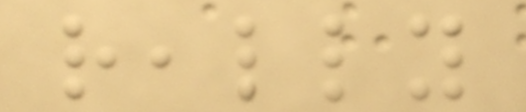really
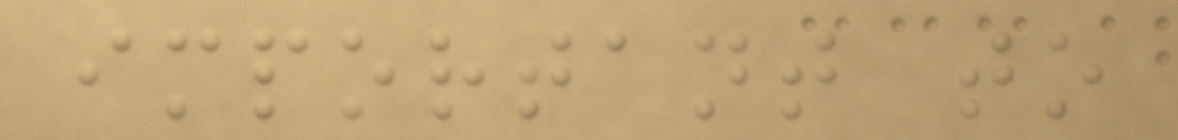important to
